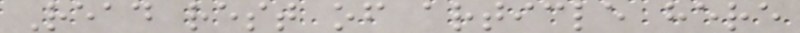Read rest of article here
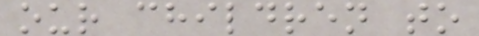our children to
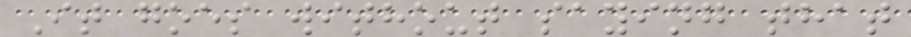It goes without saying that
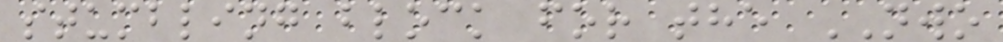stumbling block for the NWO
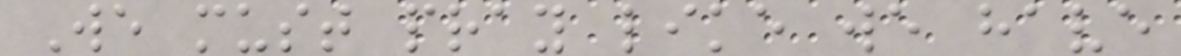We must pray like we have
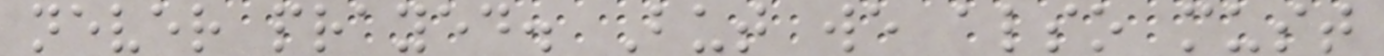never prayed. But we also must
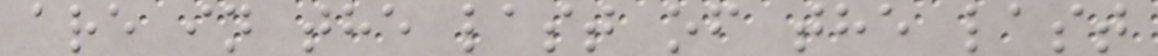are in the last of the last
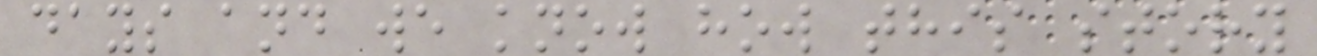days and we know how this story
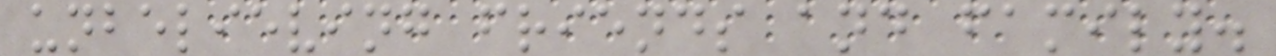unbelieving friends and family.
